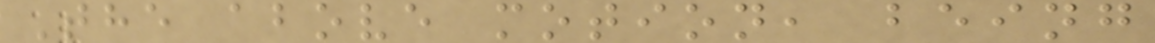The above motion, being
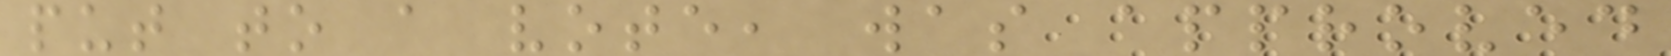put to a vote, was approved
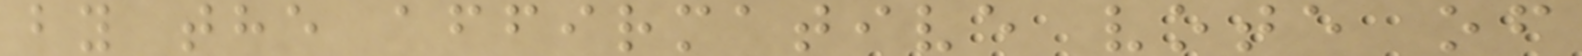by the affirmative vote of
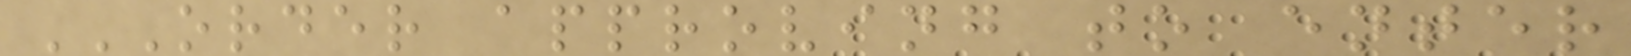ORDER APPROVING TO ENTER
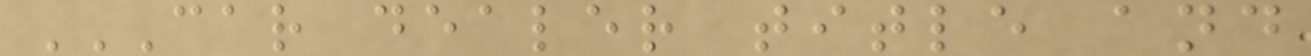CAR DEALER TITLE AND
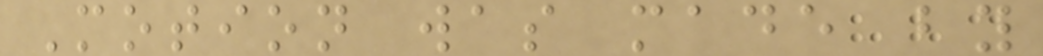Motion was made by
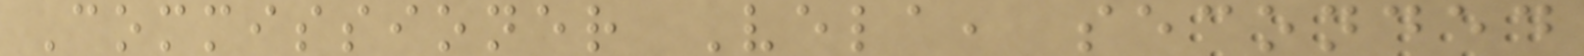Commissioner Vela, seconded
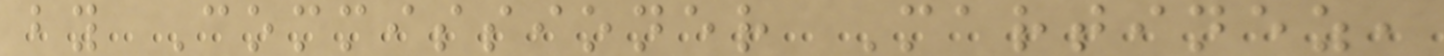by Commissioner Martinez,
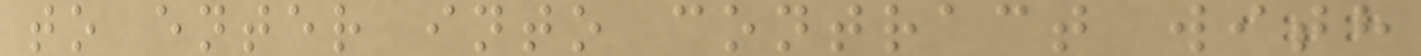to enter into contract with
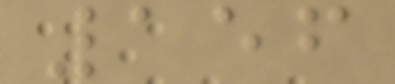156
